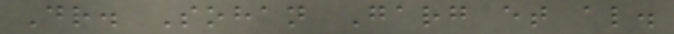Dr. Sohan Garg et al.
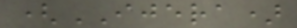(IJERA)
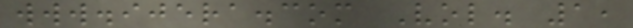www.ijera.com Vol. 1,
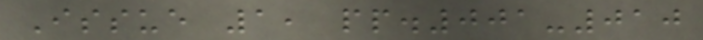Issue 1, pp.001-010
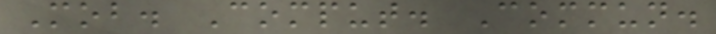Mob. Comput. Commun.
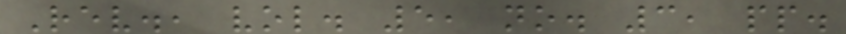Rev., vol. 5, no. 3, pp.
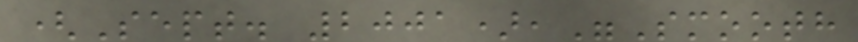(Sept. 2001),"Smooth
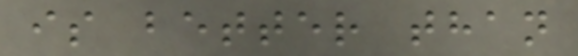is better than
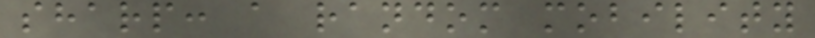sharp: a random mobility
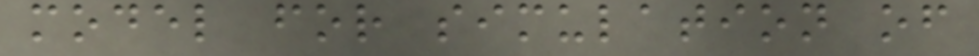model for simulation of
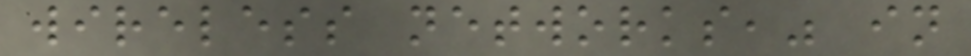wireless networks," in
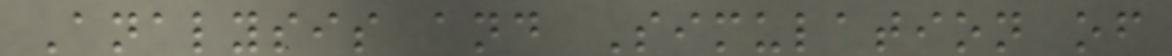Analysis and Simulation of
